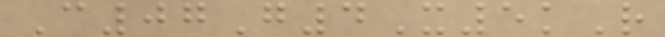C07G4X5kR
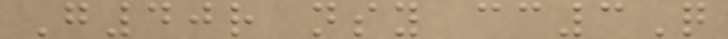G40r nsy cc3Q
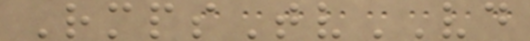RmpsTvVD
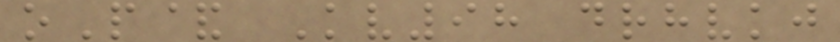oP& Kv98 drhvkj
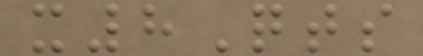x8Qts
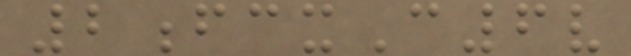2fcxC6v
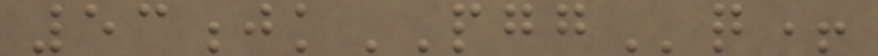53jkPGGq+
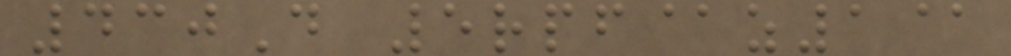430D 5rpf@z1@
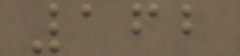162
